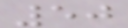50
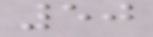50
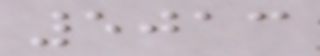5013
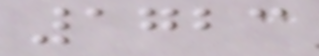1723
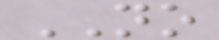NO
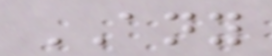ANY
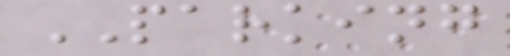PARKING
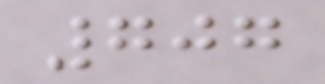707
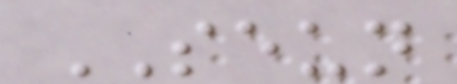SEUN
